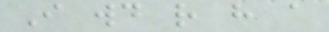I would rather have a
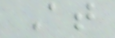At
